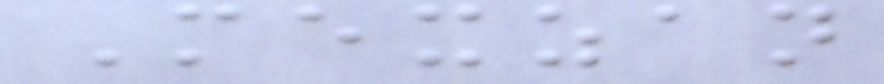Mexzan
